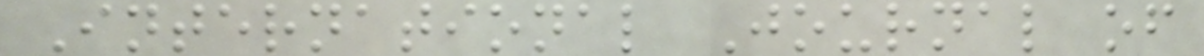International Journal of
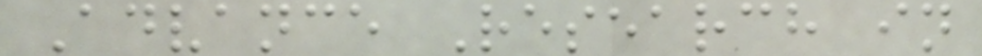Advance Research in
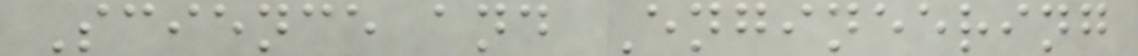Science and Engineering
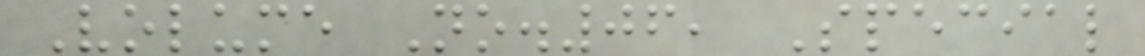Volume No.06, Special
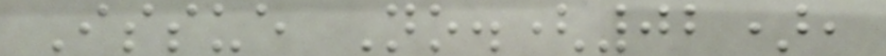Issue No.(02),
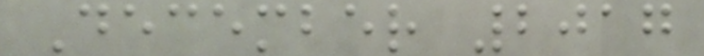December 2017
